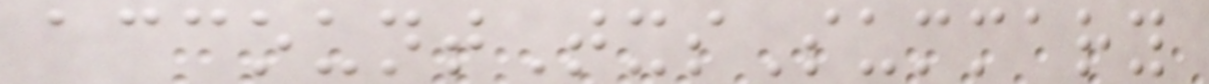accountTxsSummary
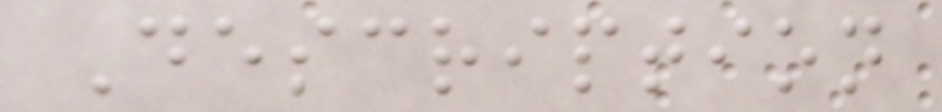Description
